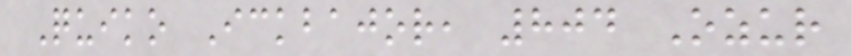Quiko Ickbajor, 804 Ozur
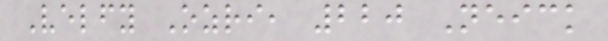Velfy Ozri, 220 Neick
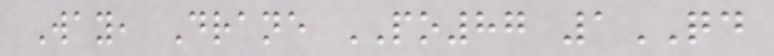Way, Drane PO87 1QD
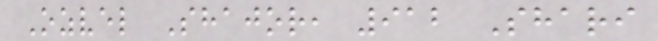Ozvel Shajor, 912 Shari
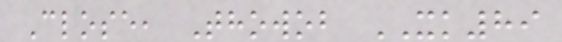Close, Thowob XK89
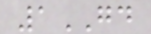1GD
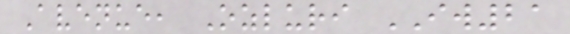Avenue, Ozluri IW21
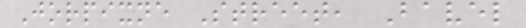Jorpixne Street, Bavel
